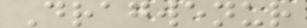Dragwenur
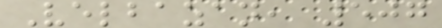Velbazan, 507
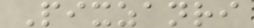Pixzanri
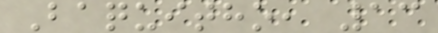Baquitho, 13
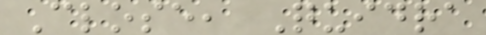Close, Quidra
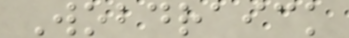Wobdraick
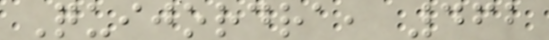Quijordra, 462
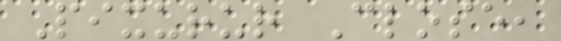Pixurur Close,
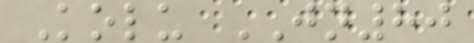Kolu JN80
